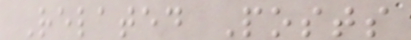Related Posts
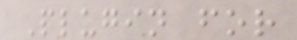Plugin for
